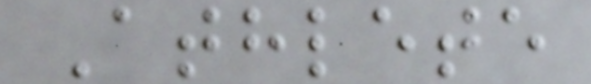Athlete
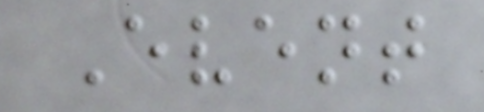Event
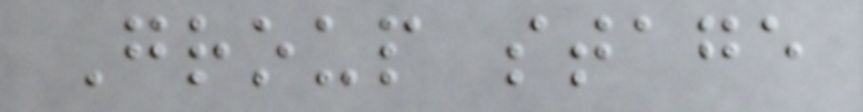Group stage
